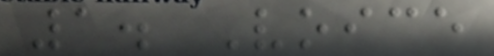1. Voice
